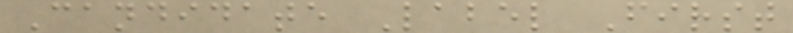Candidate Label First
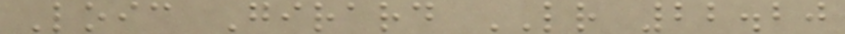Loic Girard LR 22.20
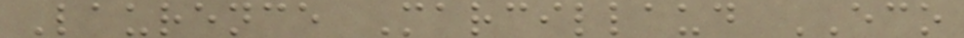Laurence Marcillaud ECO
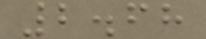2.68
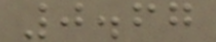0.67
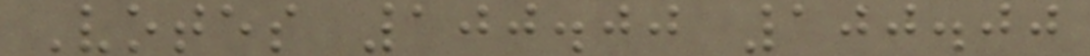Votes 100.00 100.00
